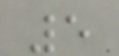5
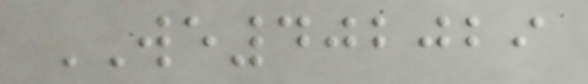WE402029
